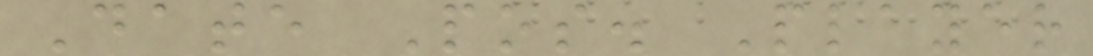Date Pos. Player
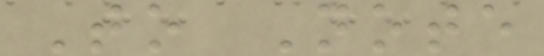To Note
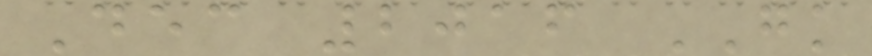Dec 2016 GK
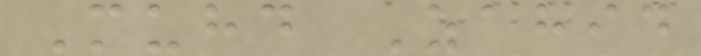Muhd Zahid
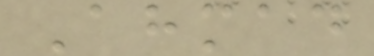Ahmad
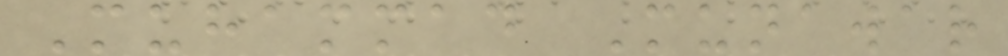Muhammad Munawar
